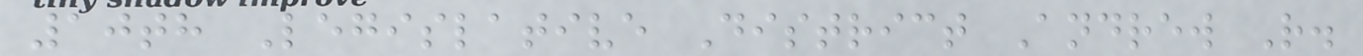10th Legislative District Andrew R.
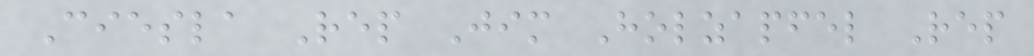Ciesla Rep Jim Holzapfel Rep
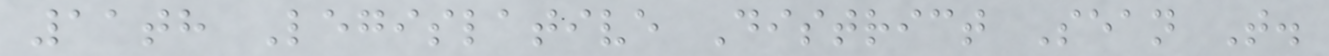11th Legislative District Sean T.
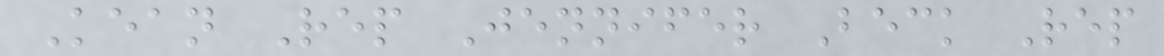Kean Rep Jennifer Beck Rep
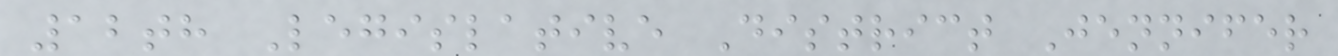12th Legislative District Jennifer
